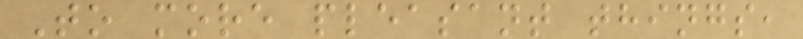To more pleasant things,
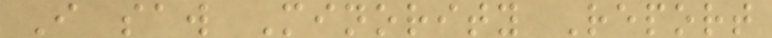I saw Minority Report
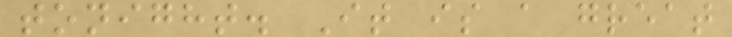tonight. It is a great
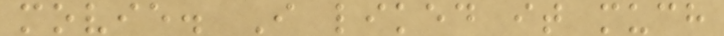movie. I liked it much
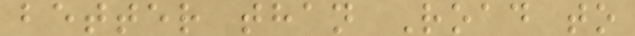better than Road to
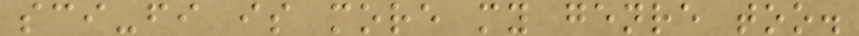sci-fi is more my genre too.
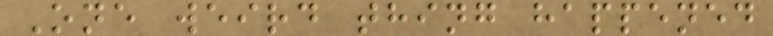One weird thing happened
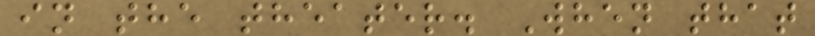in the theater. When that
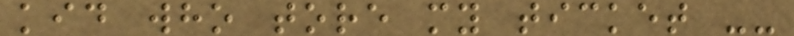kid who tore my ticket --
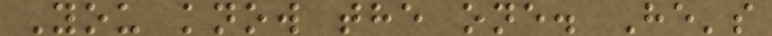You know the one. He's
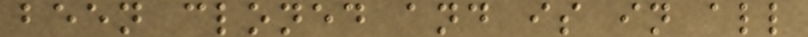been cloned and is in all
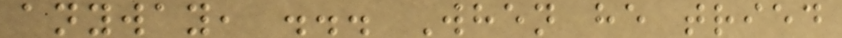anyway, ... When he tried
